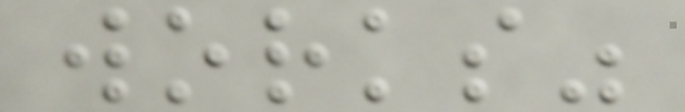works"
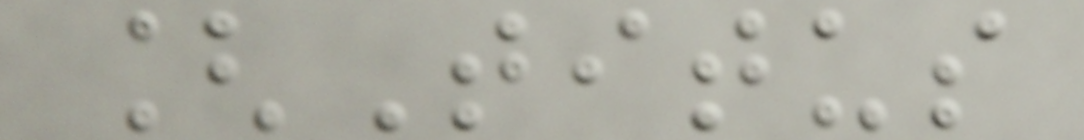[Titus
